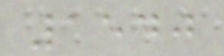1540
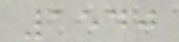1540
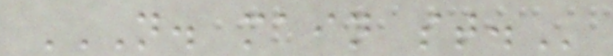N. MAIN ST.
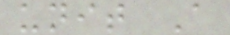unit A
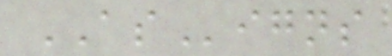ASigns
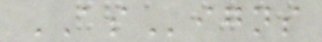ASigns
